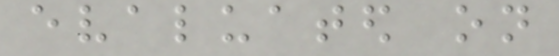evaluated on
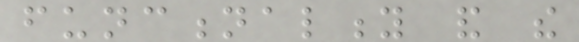functionality and the
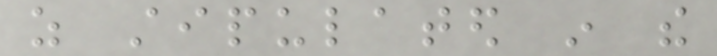as stipulated in the
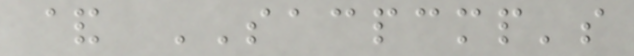& SACPCMP's
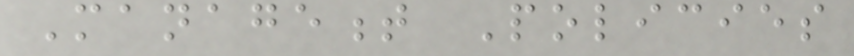Management Policies
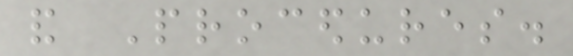and Procedures.
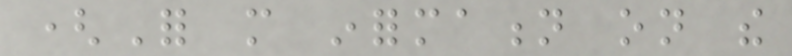(For more information on the
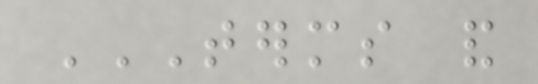TERMS AND
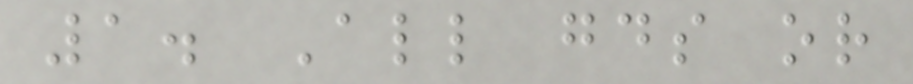1. All goods or
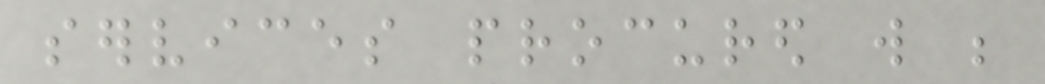services procured will be
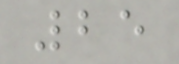25
